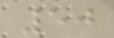50
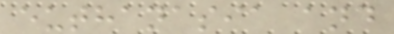euthanasia and
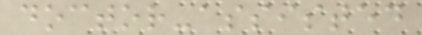doctor-assisted
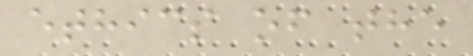ethics of the
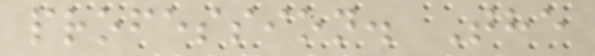profession. The
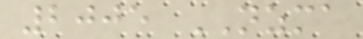2005 NZMA
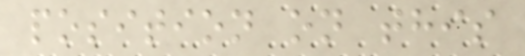position on this
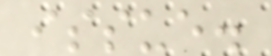issue.
